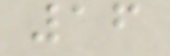16
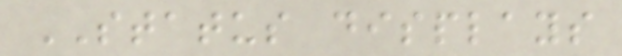STATUS displays
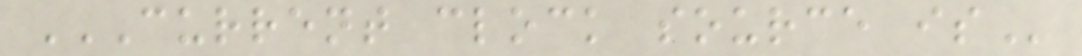CURRENT CLOCK SOURCE IS
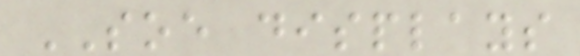SOE displays
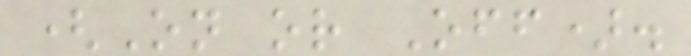(On or Off).
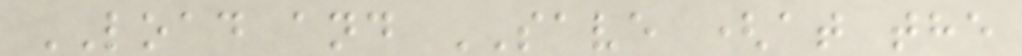LOAD and SAVE (at the
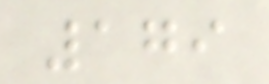179
